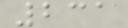231
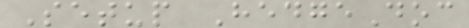Setup HedgeDoc
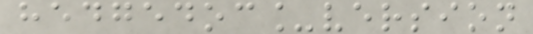hedgedoc_version
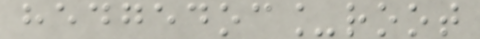hedgedoc_root
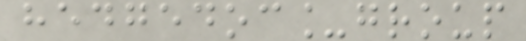hedgedoc_group
